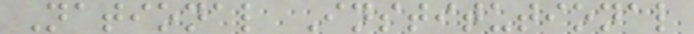National Institutional
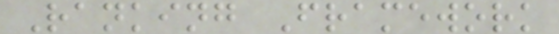Ranking Framework
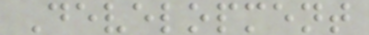Development
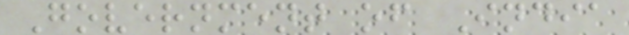Government of India
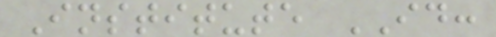Institute ID:
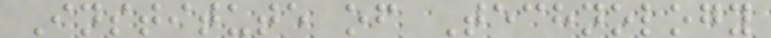Institute of Technology
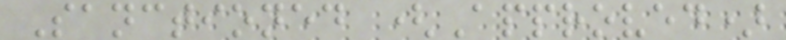Sanctioned (Approved)
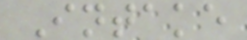Intake
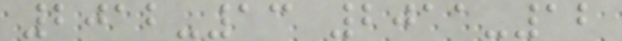2012-13 2011-12
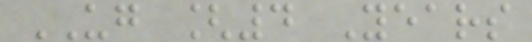UG [4 Years
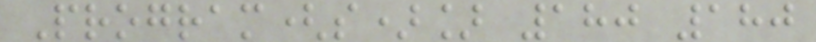Program(s)] 180 180
